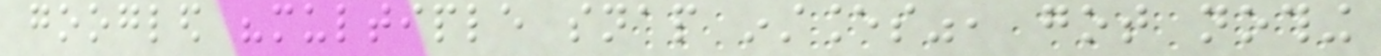googled "multiple snap instances", got nothing
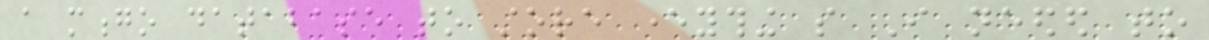a mongo database to store everything so I needed to
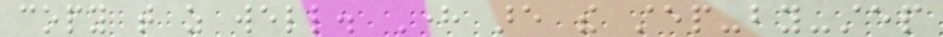copy that as well. Here are the step-by-step
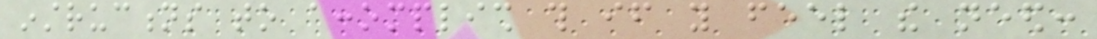instructions to accomplish this if you feel the need:
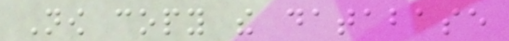Now copy the database
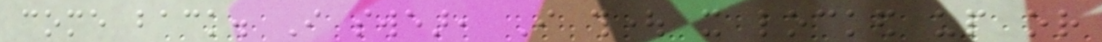come back. I swear, I thought it locked up or
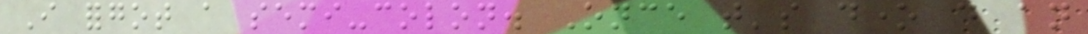I forgot a semi-colon. Once that's done do an
